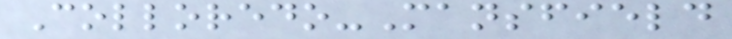Colloredo-Mansfield
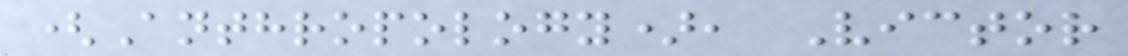(Anthropology), Victor
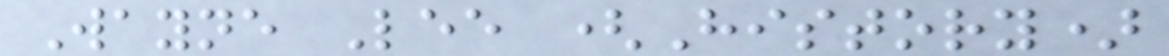Wayne Lee (History)
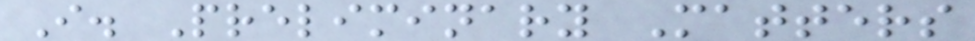I. Preliminary Matters
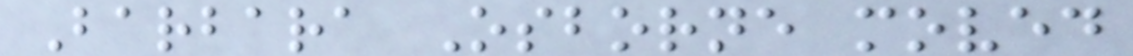Barbara Osborne moved
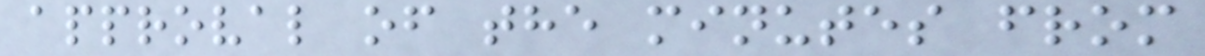approval of the minutes from
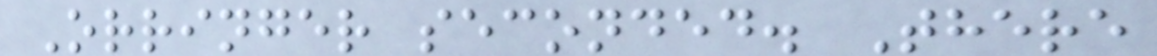Orringer seconded. There
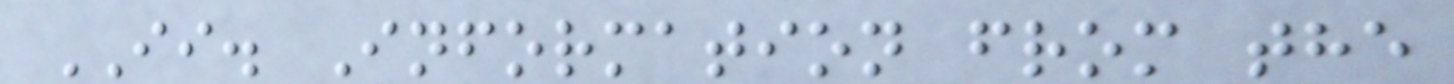II. Information from the
